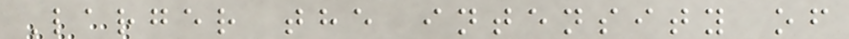Larger the intensity of
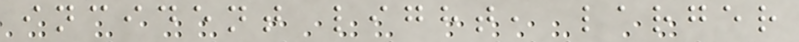incident light, larger
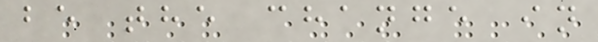be the change in
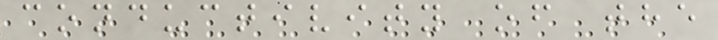conductivity of the
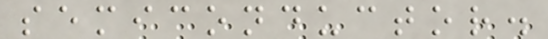semiconductor.
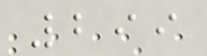299
